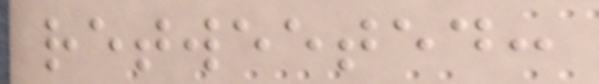retweeted:
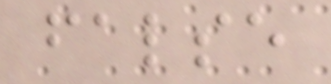false
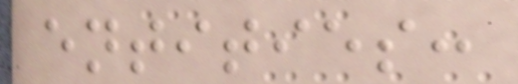entities:
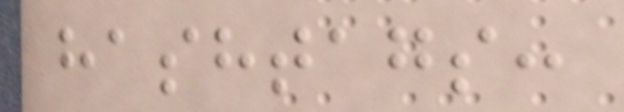hashtags:
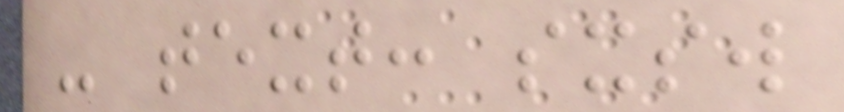- text: sxsw
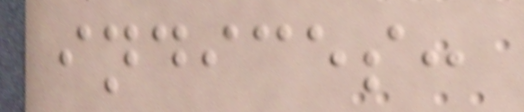indices:
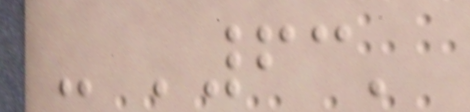- '63'
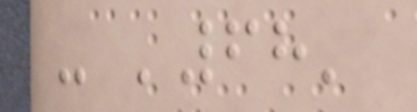- '68'
